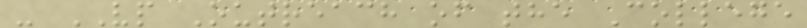- VP Outreach of the College
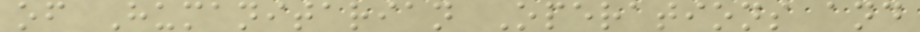of Humanitarian Operations and
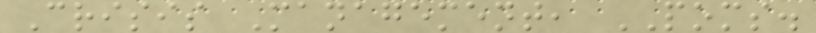Crisis Management, POMS.
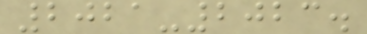2021-2023.
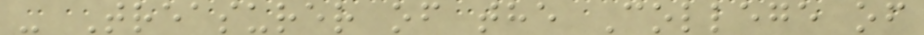- Treasurer of the College of
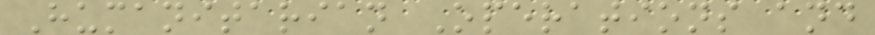Humanitarian Operations and
